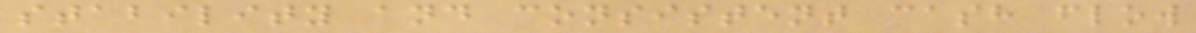stability and consistent cash flow
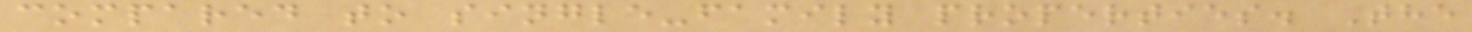compared to single-family properties. The
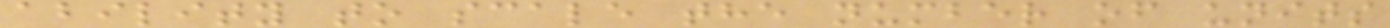ability to scale the number of units
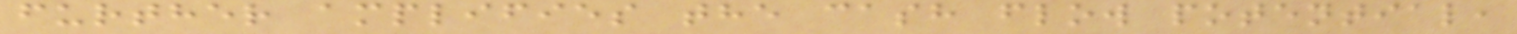further amplifies the cash flow potential,
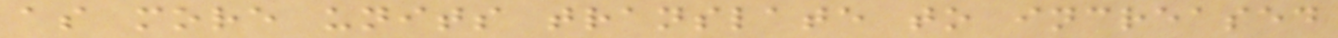as more units translate to increased
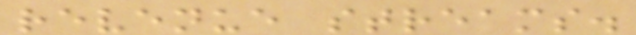revenue streams.
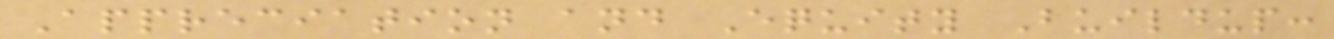Appreciation and Equity Buildup:
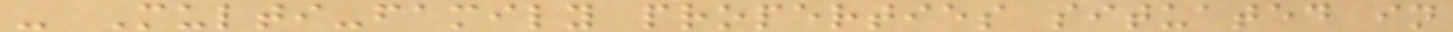- Multi-family properties situated in
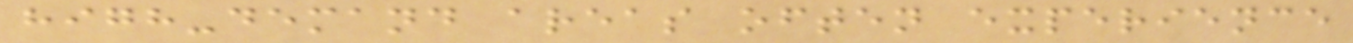high-demand areas often experience
